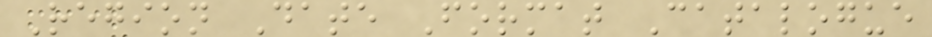Region Date Format Catalogue
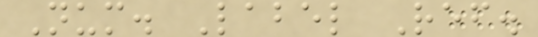Num. Label Ref.
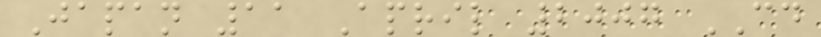Japan 11 April 2007 CD
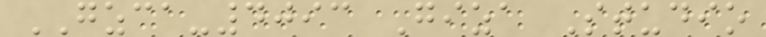GZCA-4093 Giza Studio
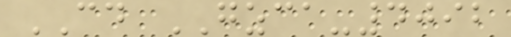CD GZCA-4092
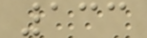133
